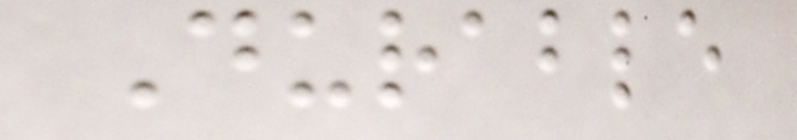Durable
